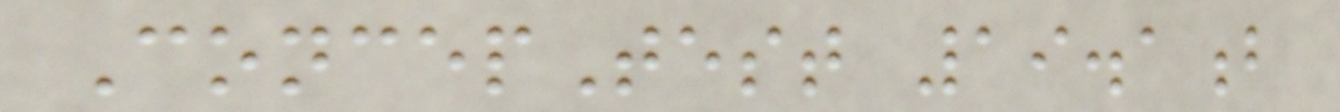ConcepTest 19.1b
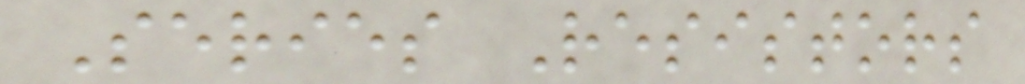Series Resistors
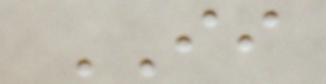II
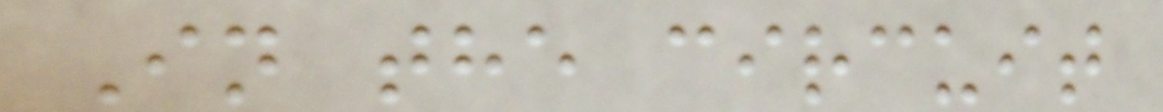In the circuit
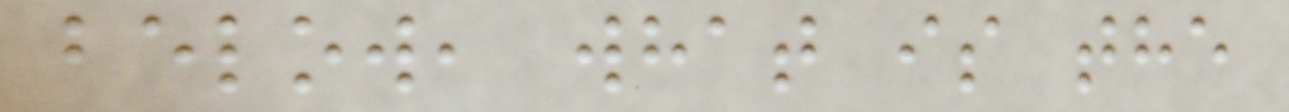below, what is the
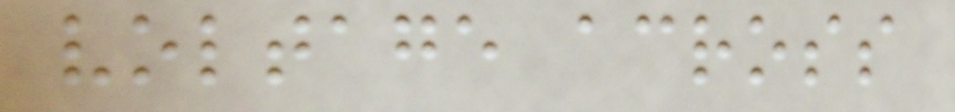voltage across
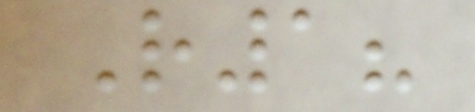R1?
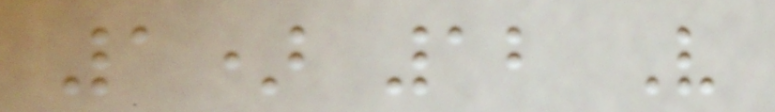1) 12 V
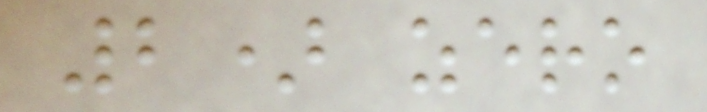2) zero
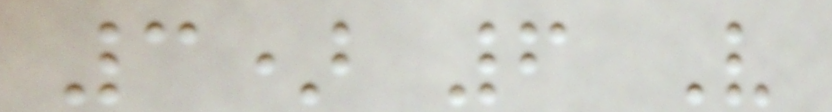3) 6 V
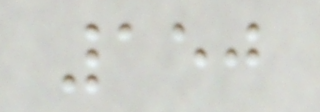150
